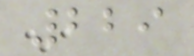229
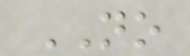NO
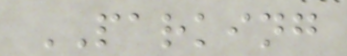PARKING
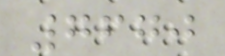7670
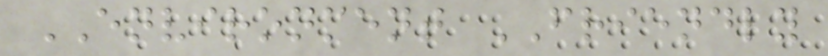ENVIRONMENT FRIENDLY
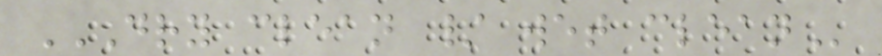DRY CLEAN / WET CLEAN
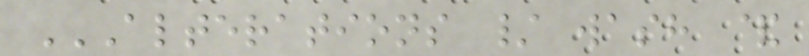ALTERATIONS / WASH &
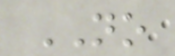NO
